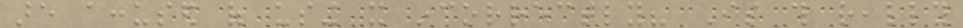are accused of using it incorrectly? Is this really
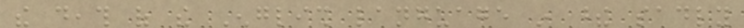the death of the English language in these sadly
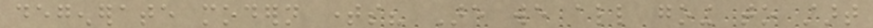degenerate modern times? Are we all going to start
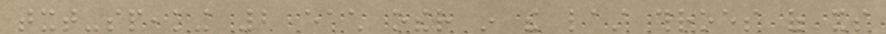txt-speaking 2 each other in the last throes of its
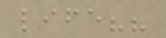life??
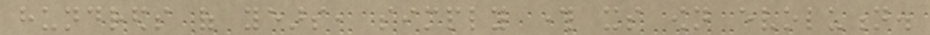hundreds of years, simply through its own evolution.
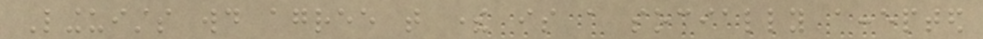Linguists would agree that there is a socially accepted
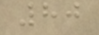80
